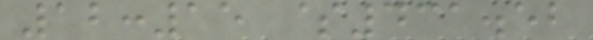12:15 $431.52
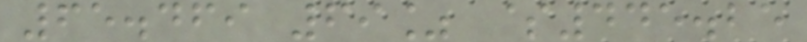65.469 69% $445.25
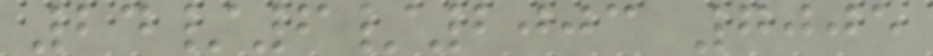24/6/2003 7005
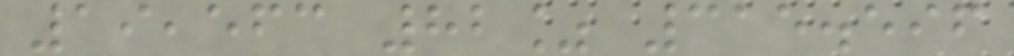19,563 82% 315.596
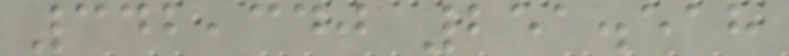342,340 251.518
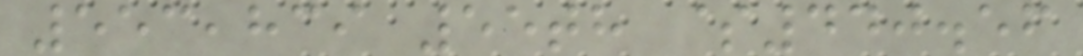553,839 55th $440.56
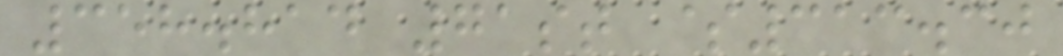358.814 71st $313.30
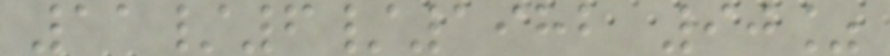11/6/1982 90%
